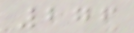276
